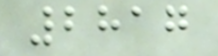2817
